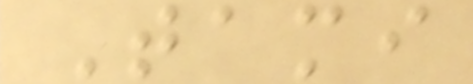Tami
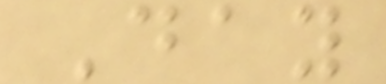Day
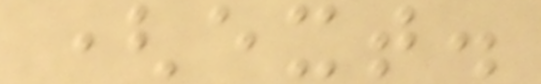(ext.
